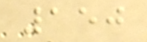150
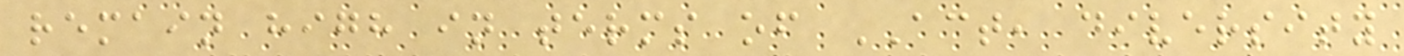remain high in terms of ACT, diversity
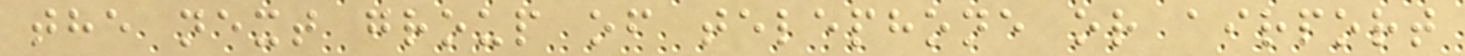the next group of telephone or airport
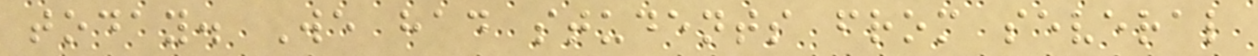today. We had students from several
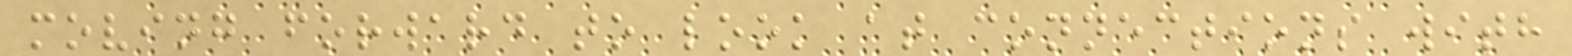moving forward to look at connections with
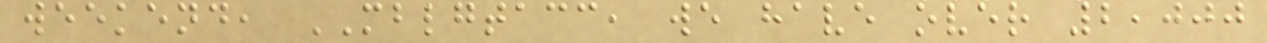weekend, MBLGTACC, we have over 2,000
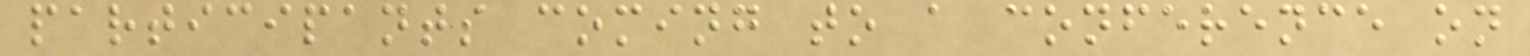participants coming to a conference on
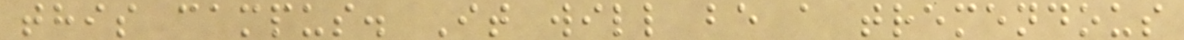this campus. It will be a tremendous
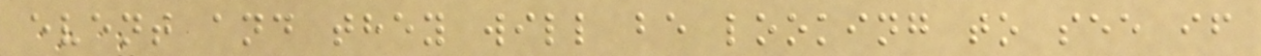event and they will be looking to see if
